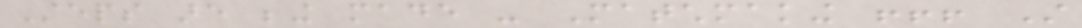Steps are being made - Matchmaking !!! Still
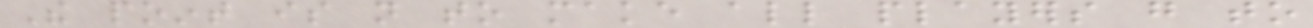The point is not to make all players go to
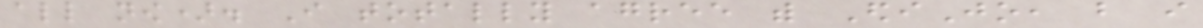all now). I totally agree with EdiJo, but i
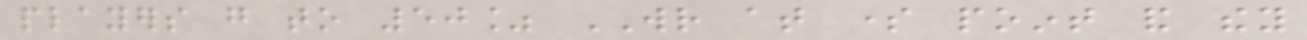players go to 50% WR at some point and they
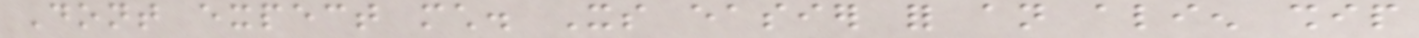Dont expect much. Its easier for an alien ship
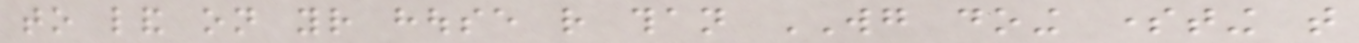to land on your house rather than WG doing someting that
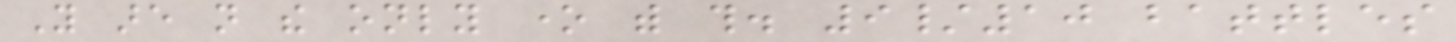You are not the only one with this. 9/10 battles
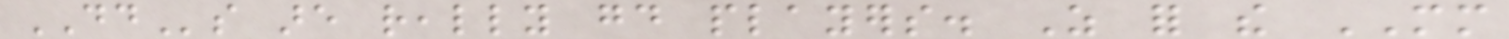DDs are really good players. As for the MM
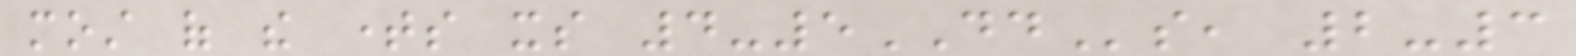most of the times its 4-5DDs, 2-3
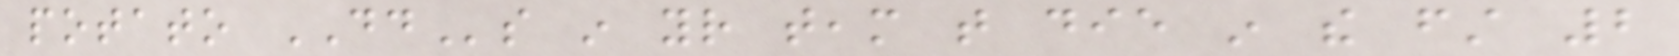potato DDs in your team that die in the first 2
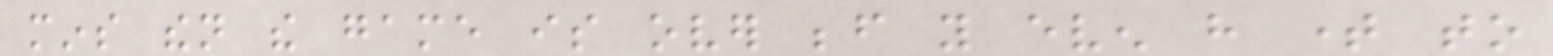mins then the game is over before you even have time to
